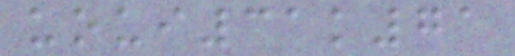uoui31k71
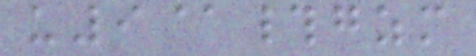u9@#gzm
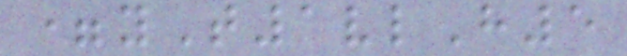=yT1vlH5
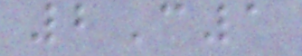2C1
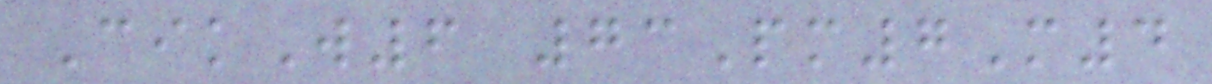CikW6 73Pm7M4
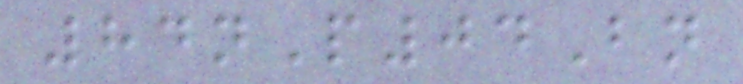84nP04Bn
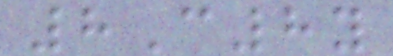8C8y
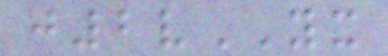j2vYX
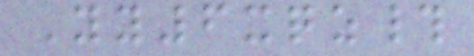Yy6xqz#
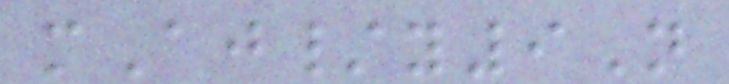mAj/y9N
